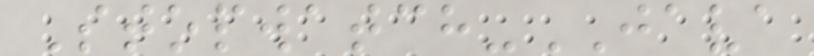Stopwatch-JAVA
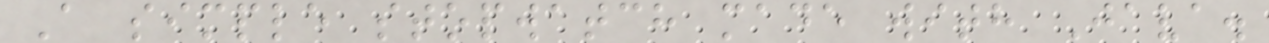A simple stopwatch made with Java.
